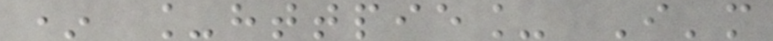* _httpie_ I'm
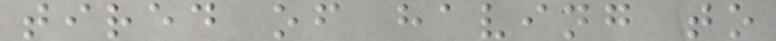tired of having to
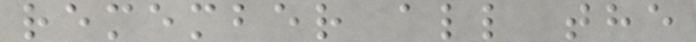remember all the
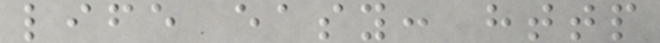life easy: http
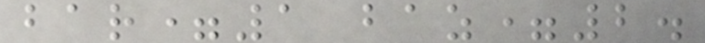bar=1 baz=2.
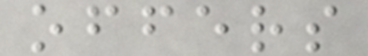offers
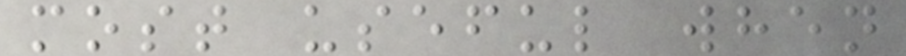most useful when
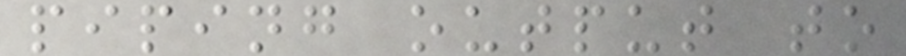piping output to
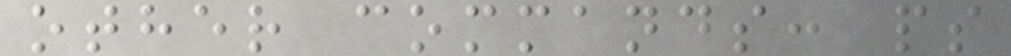other commands: ps
